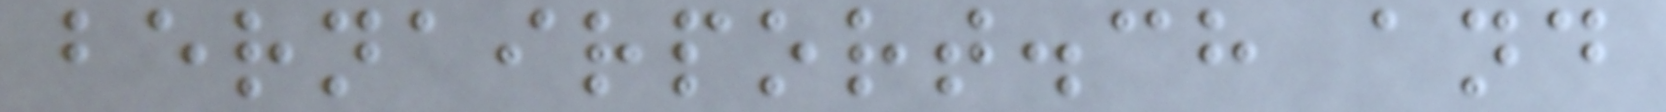bernairport.ch and
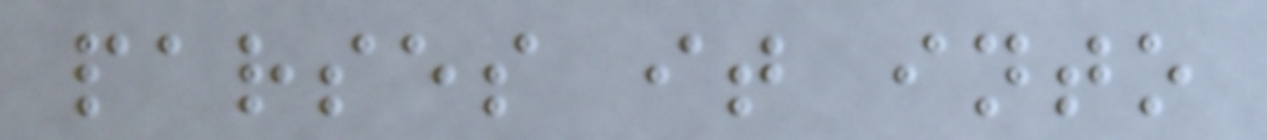parses it into
